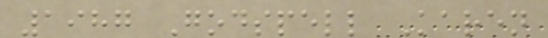1987 Godspell Karen
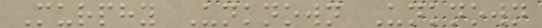Murphy Unknown Unknown
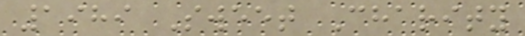1989 Sweet Charity
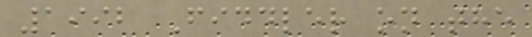1992 Fiddler on the
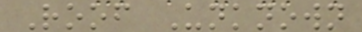Roof Unknown
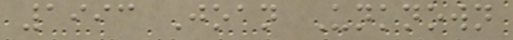1993 Joan Unknown
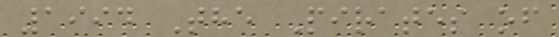1994 The Pirates of
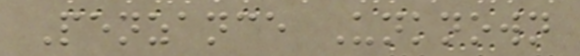Penzance Unknown
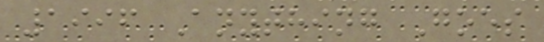1996 Anything Goes
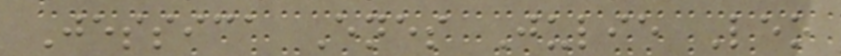Jessica Enes Julie Leo
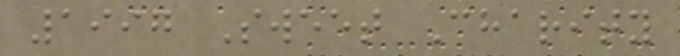1997 Sweet Charity
